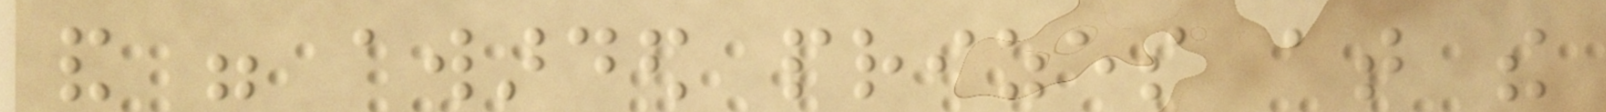and were awarded prizes at the
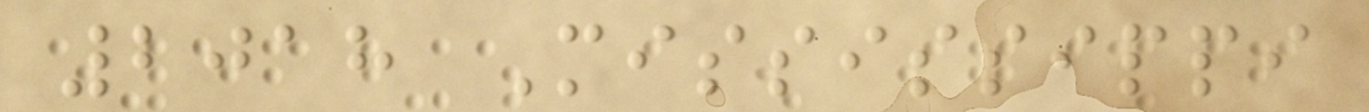2018 Mississippi
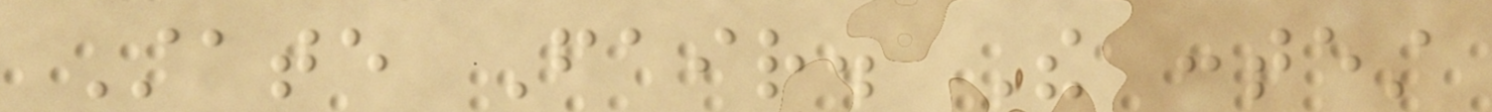State Fair. The contest
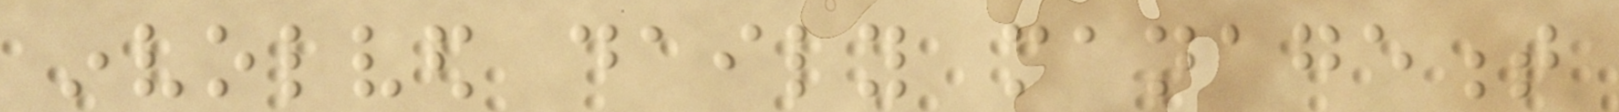involved daily management
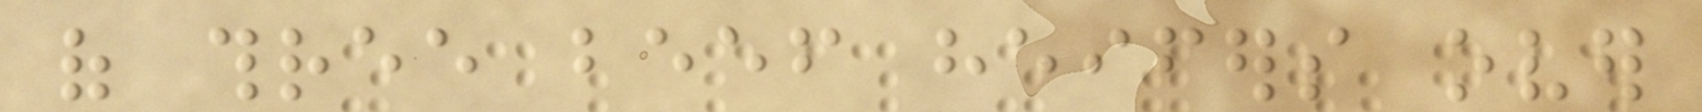of three beef heifers over
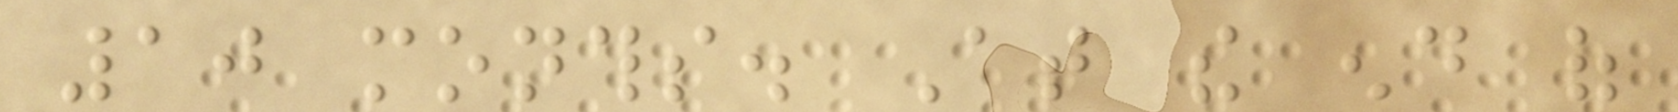10 months. At the end of
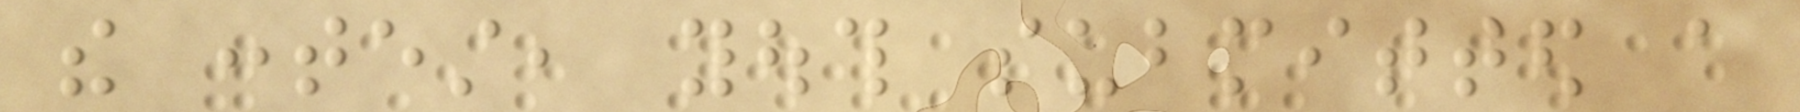the contest, youth submitted a
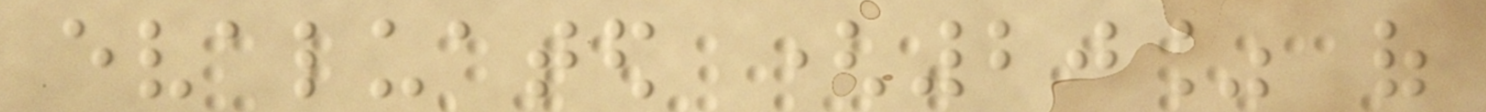evaluated (20% of
